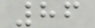86
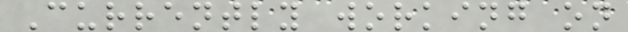Currently working on
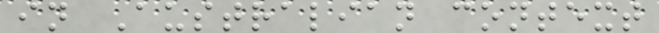in Australian context
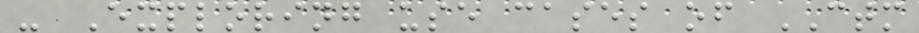- Exploring use cases of CTM
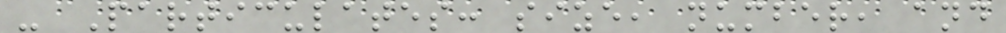- Particulates: size, number, and
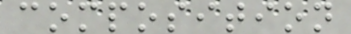composition
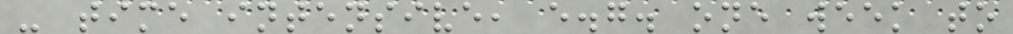- time intensive, e.g. one week to
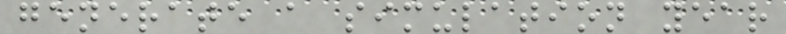generate a simulation year
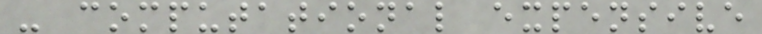- computational expensive
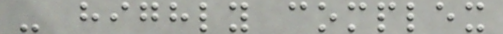- highly complex
